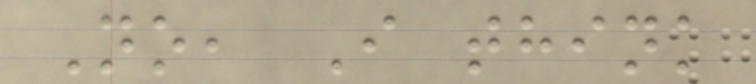No, I think
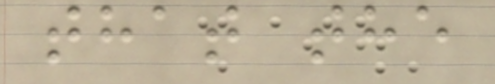that the
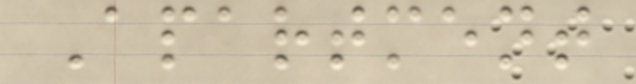Apartment
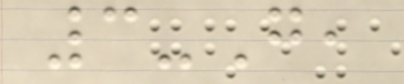3-G,
